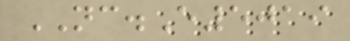NC.E5019
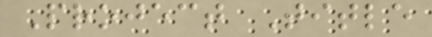Project Title
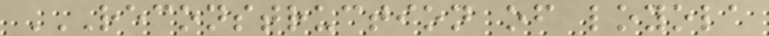RECONSTRUCTION OF LOYOLA
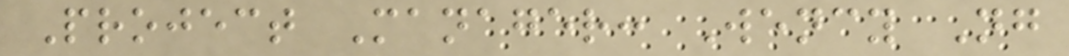Project Manager: Wency Ng
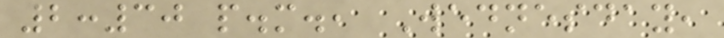2:30 p.m., Wednesday,
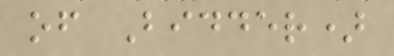of Bidder)
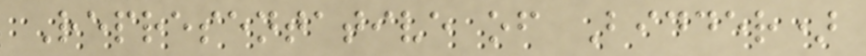Representative of Bidder)
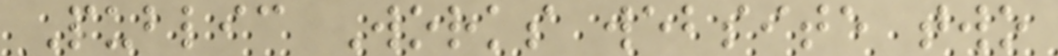Public Works website two
